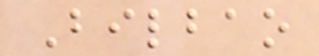Bilbao
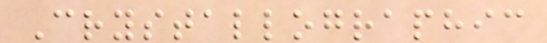Crystallographic
